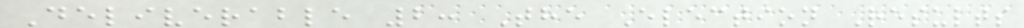Deliverable 2: The Election Results
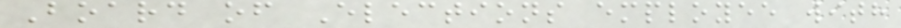Board of Elections employee with
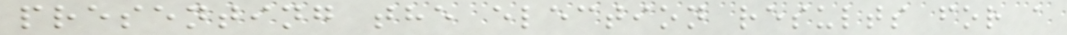presenting the election results for a
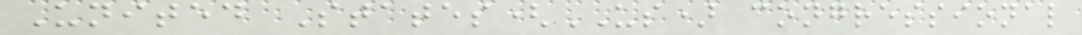United States(US) congressional
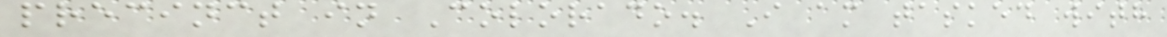precinct in Colorado. I am tasked with
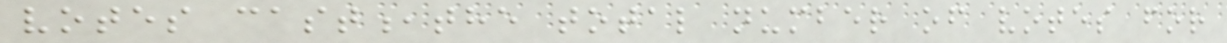votes cast,the total number of votes for
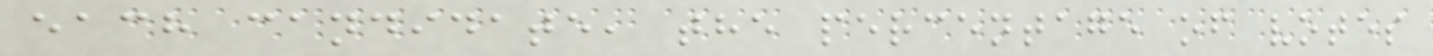each candidate, the percentage of votes
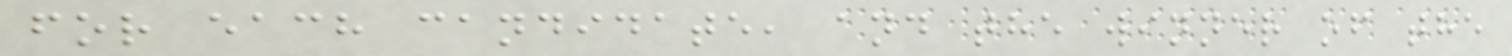for each candidate, and the winner of the
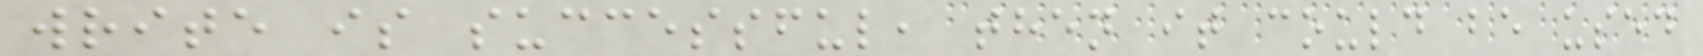write is successful, then it could be used
